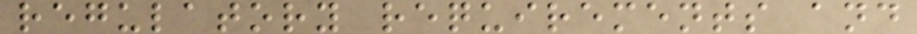regulatory requirements and
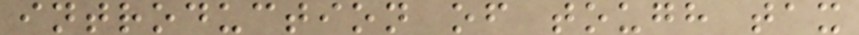introduction of tough tax
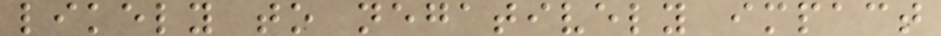likely to negatively impact
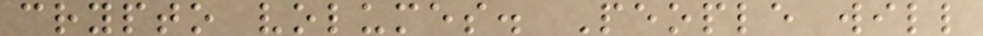crypto volumes. People will
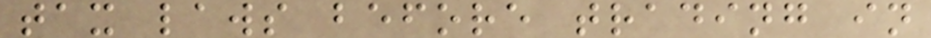tax laws before trading in
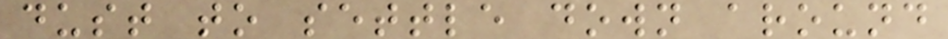dust to settle down around
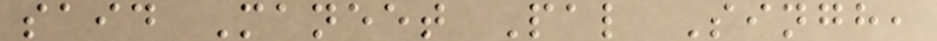said Maneet Pal Singh,
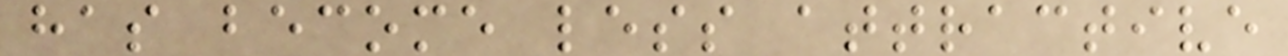has become less attractive
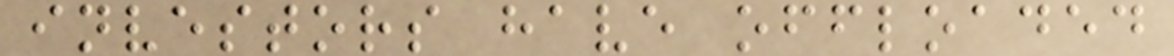investors have offloaded
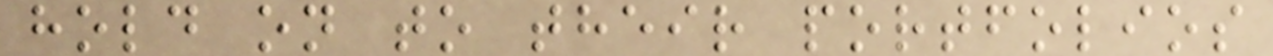hold on to their portfolios
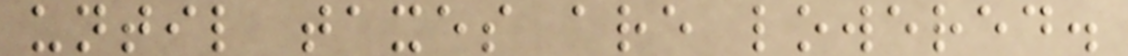until taxes are lowered.
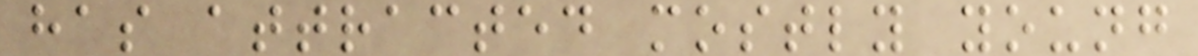has attracted mostly young
